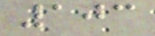103
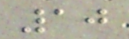10
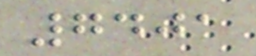7401
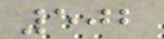502
